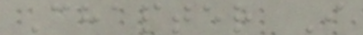Chapter I
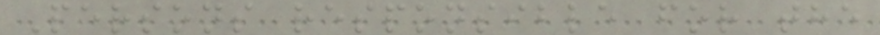Persons responsible for the
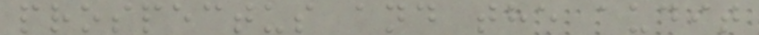prospectus and the audit
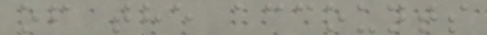of the accounts
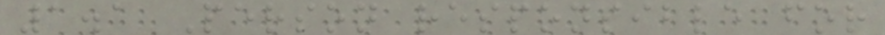1.1 Person responsible for
